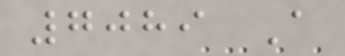7089 A
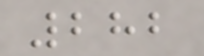282
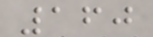160
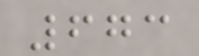673
